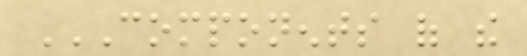COMPONENTS OF THE
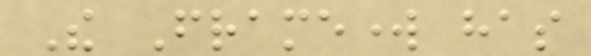The Framework has
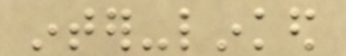inter-linked
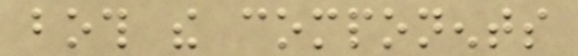both the components
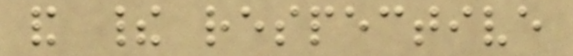and their respective
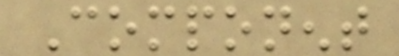Component
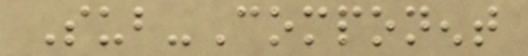Sub-Component
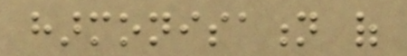harmonisation of
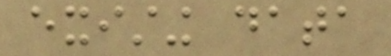existing data
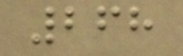268
